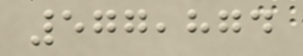577,874
